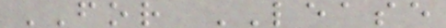FOR LEASE
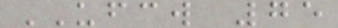UFCW 75
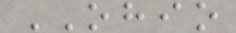OHIO
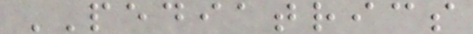PEDIATRICS
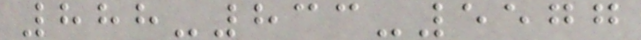888-833-5577
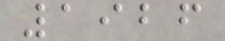1926
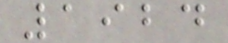1924
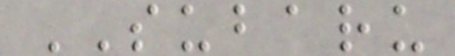SUBARU
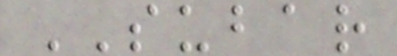SUBAR
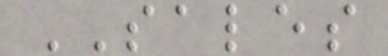SALES
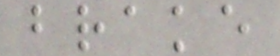brake
